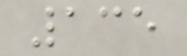135
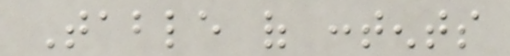Table of contents
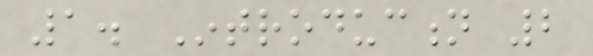1. Introduction 2
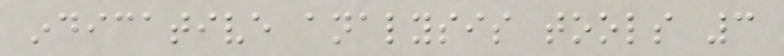indicative analysis tools 3
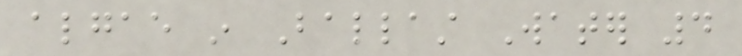algae in Ballast Water 4
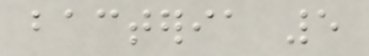bacteria 5
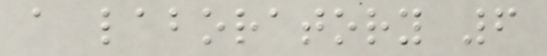a laboratory 6
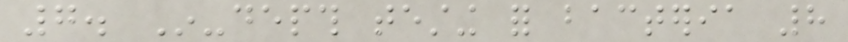7. In-depth testing for bacteria 8
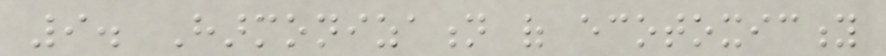9. Harmonization of ecotoxicity
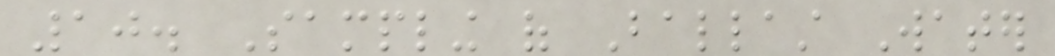10. Sampling of Ballast Water
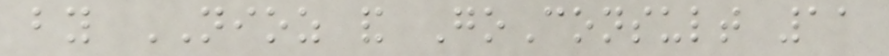by NIOZ and GoConsult 11
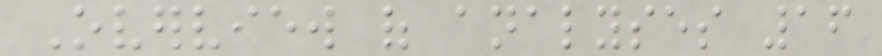Overview of analyses 16
